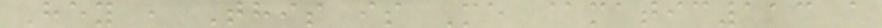Hey , This is Me @matic113 a
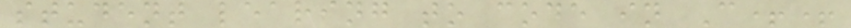student learing to code in C++
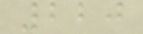220
